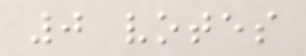0 votes
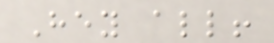Hey all!
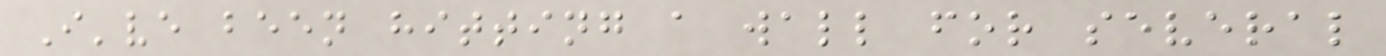I've been hitting a wall for several
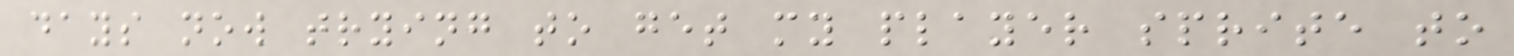days now trying to get my player sprite to
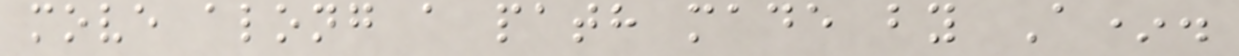move along a path made by A*.
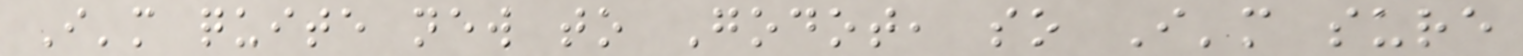I'm quite new to Godot, so I'm sure
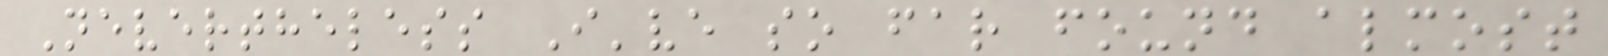Nevertheless I've so far found almost
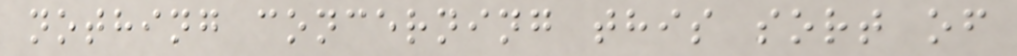nothing concerning this sort of
